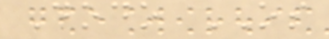Dodo OS
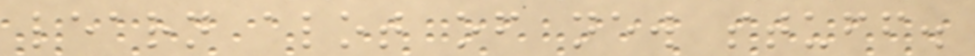learn alot of new stuff.
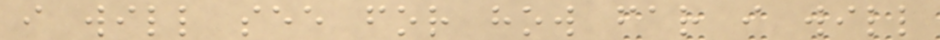i will see for how far i will
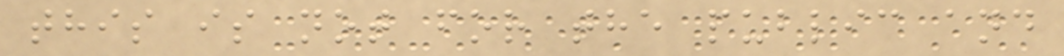this is not for the public and
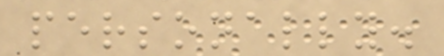personally.
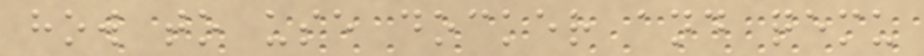how to use docker and qemu
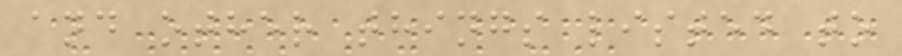and other things listed to
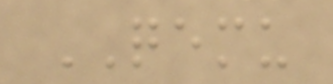QEMU
